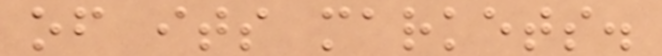of its markets.
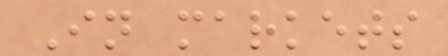In markets
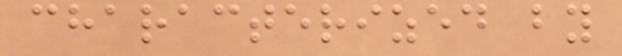characterized by
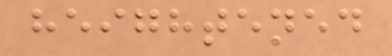heightened
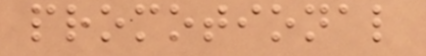promotional
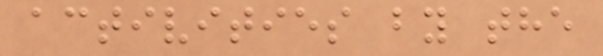activities by the
